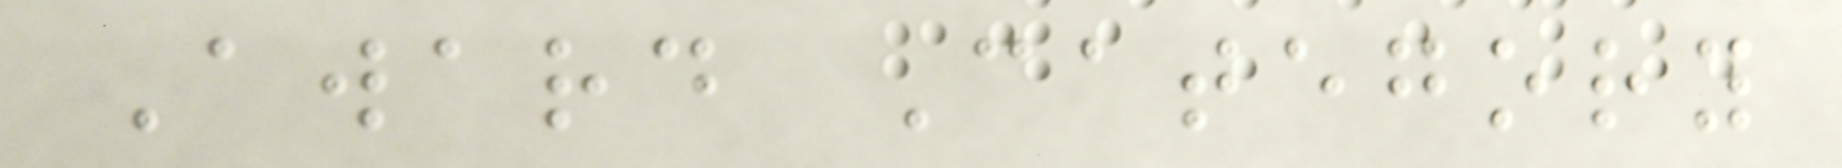Award Category
